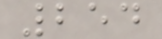254
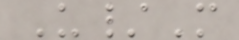U/M
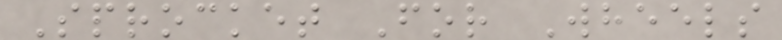Sprocket For Wheels
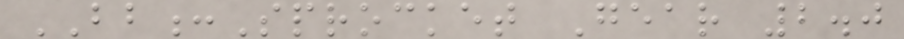BB:Sprocket Gear 2.0
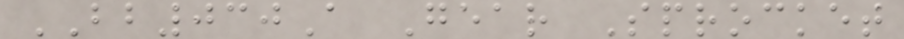BB030A Gear Sprocket
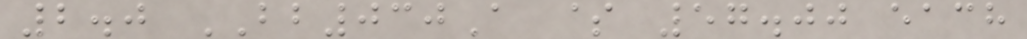2.0 BB030A $ 57.00 each
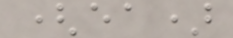(ea)
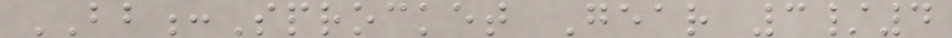BB:Sprocket Gear 3/4
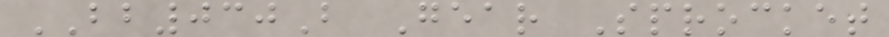BB030B Gear Sprocket
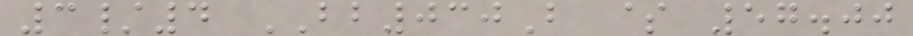3/4 BB030B $ 57.00
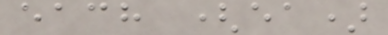each (ea)
